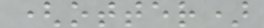(otter)
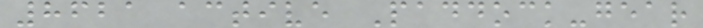8621 active Paddock-gear
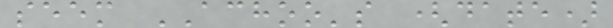seem ACHOO's (date)
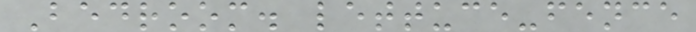Bedroom. lettuce-fence
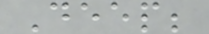Deep;
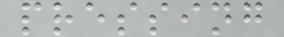pressing
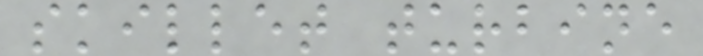skillet turbine
